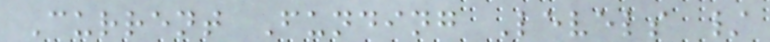Current Funding Levels /
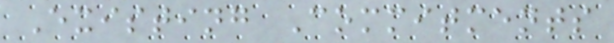Existing Commitments
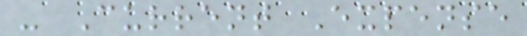- Current Expense
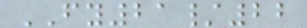FY21/22
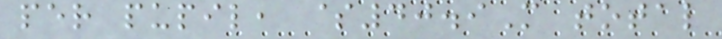per pupil, $40.9M total
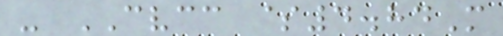- CVCC $4.84M
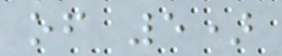of 5)
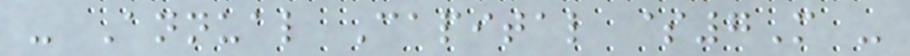- Annual Capital $7M -
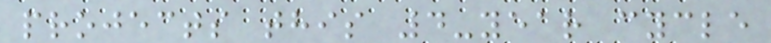projects this 4-year cycle
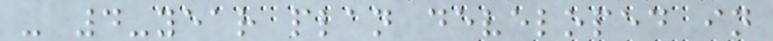- 4-year plan developed in
